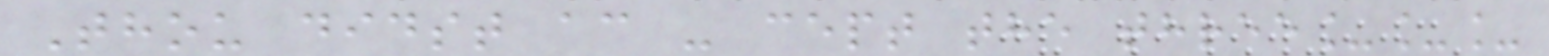Thou didst ac - cept the three___
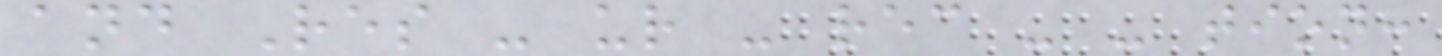and Res - ur - rec - - tion:
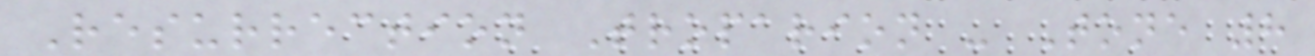Resurrection Troparion - Tone 8
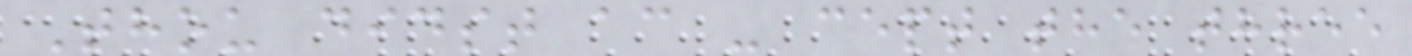Thou didst ac - cept the three
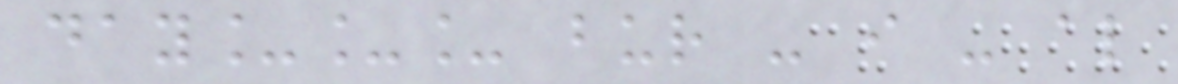day___ bur - i - al
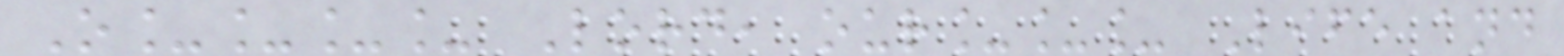O____ Lord, our___ Life and
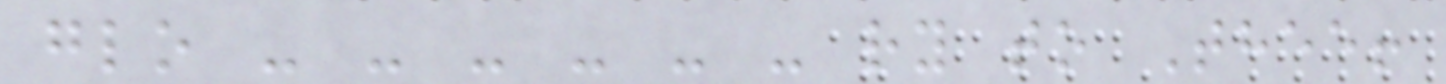glo - - - - - - ry to Thee!
